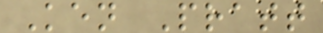Ken Pratt
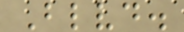Blvd.
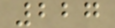227
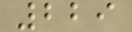229
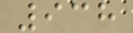938
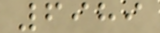6989
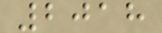2018
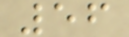56
